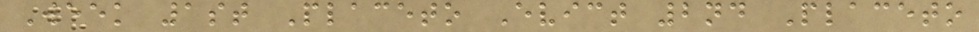Week 1st Placeto Evict 2nd Placeto
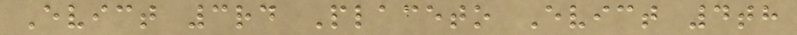Evict 3rd Placeto Evict 4th
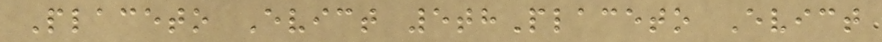Placeto Evict 5thPlaceto Evict
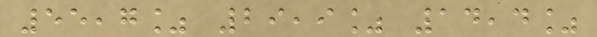55,7% 29,9% 14,4%
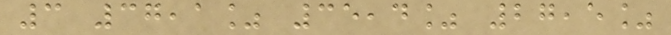3 37,1% 35,4% 27,5%
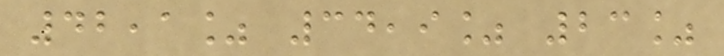42,1% 34,9% 23%
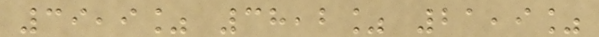39,9% 38,2% 21,9%
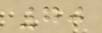70
